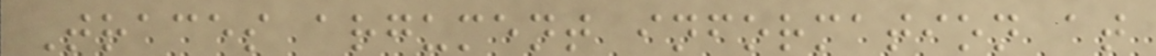Traces argument information at
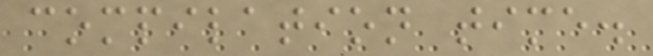compilation time.
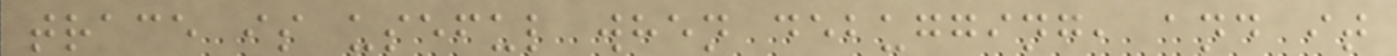trace is useful when debugging, and it
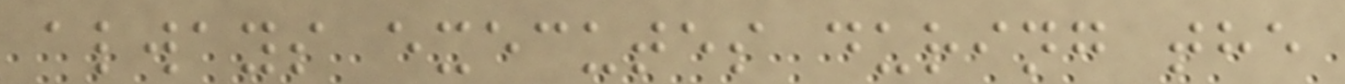always executes during the
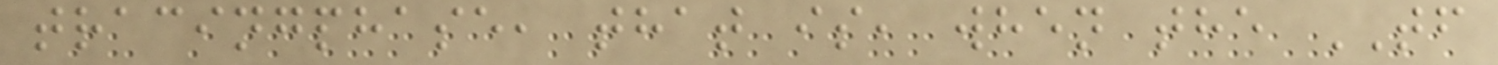tracingphase, that is, when the TF
